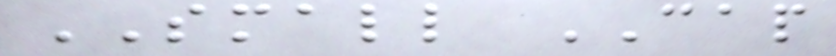SMALL CAP
